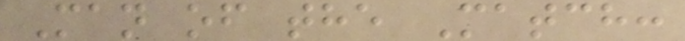Man of the Match:
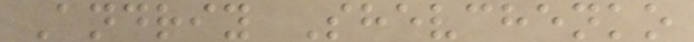Andriy Shevchenko
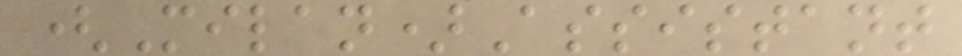(Milan)Assistant
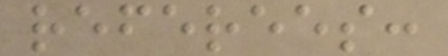referees:
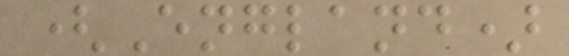(England)
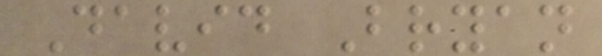David Bryan
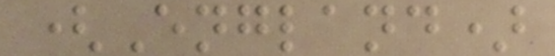(England)
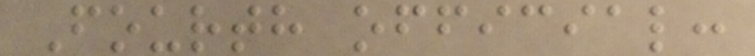Fourth official:
